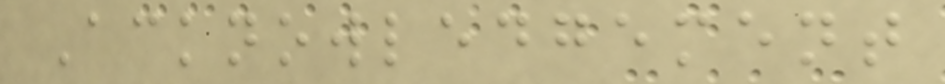Acknowledgement
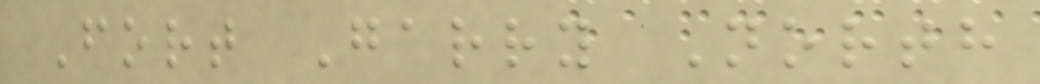Fort Garry North
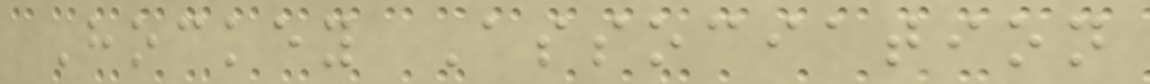Hockey Association
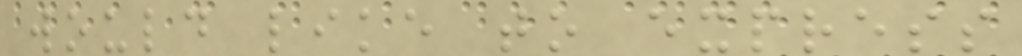would like to express
